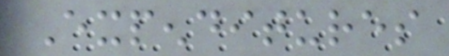Expenditures
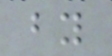by
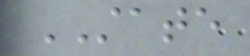STATE
